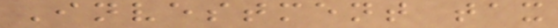Investment tax
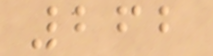262
